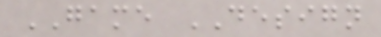GAME DESIGN
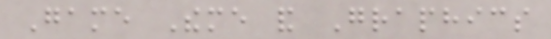Game Theme and Graphics
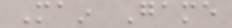Main Game
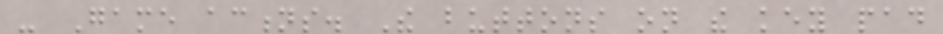- Game actions. The buttons on the key pad
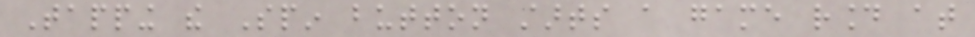Tapping the Spin button starts a game round at
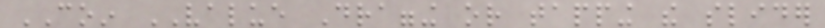COIN VALUE Dragging or tapping the slider
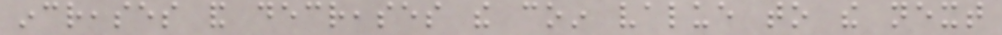increases and decreases the coin value to the next
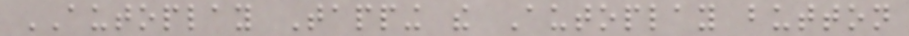AUTOPLAY Tapping the Autoplay button
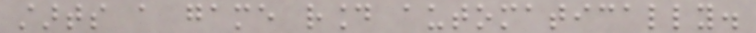starts a game round automatically.
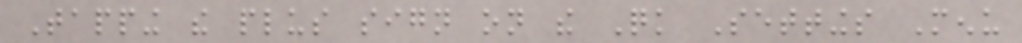Tapping the plus sign on the Quick Settings Menu
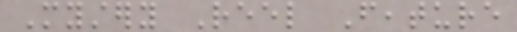Mystery Reel Feature
